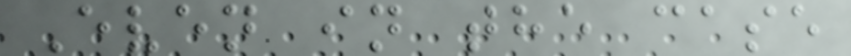Even in the case
